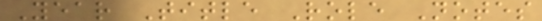Year Title Role Notes
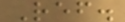Ref.
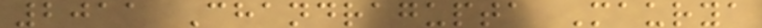2011 Chandragupta Maurya
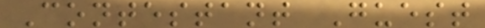Contestant Guest
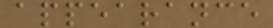appearance
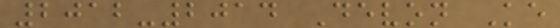2012-2014 Devon Ke
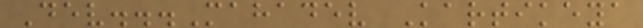Dev...Mahadev Kartikeya
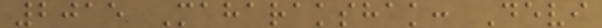2015 Maharakshak: Devi
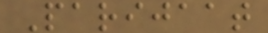Parijaat
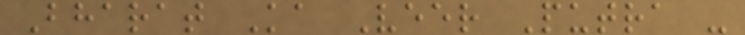Bharat Ka Veer Putra -
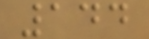144
